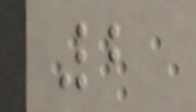2
